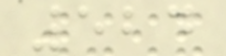524
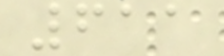611
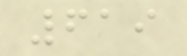619
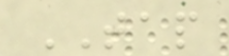TAP
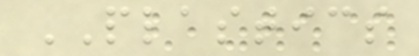PLASTICS
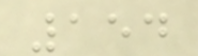154
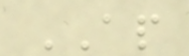AP
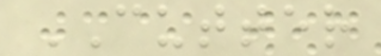CUTTER
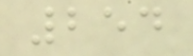254
